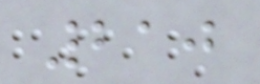210
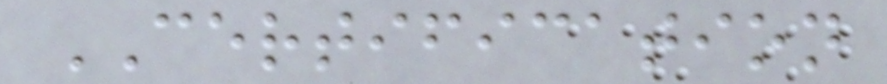CERTIFICATION
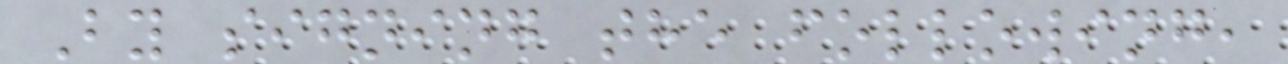By signing the following,
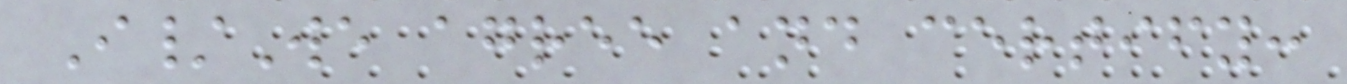I/We agree and certify:
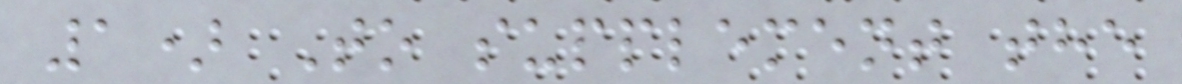1) To supplement the
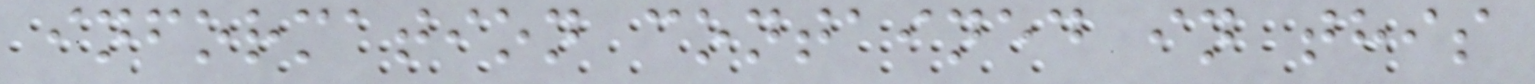information contained in this
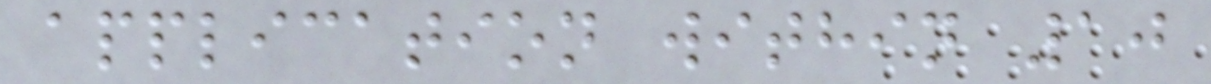application within 10
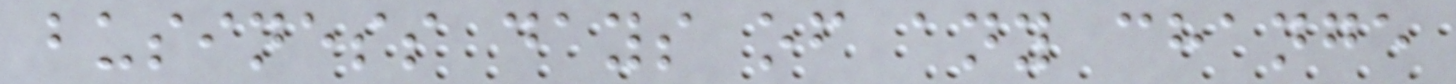business days of any change
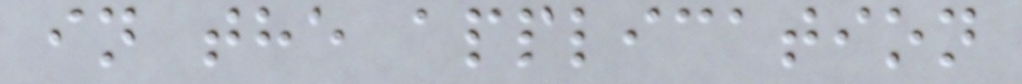in the application
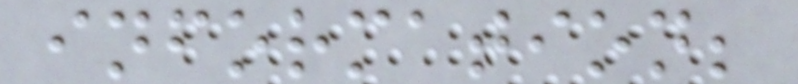information;
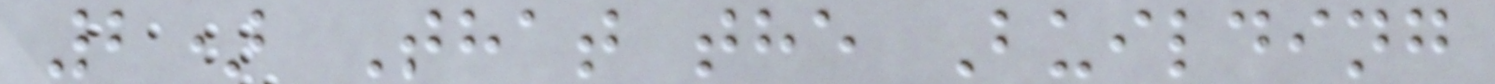2) That the Building
